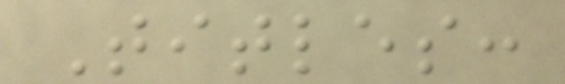Titles:
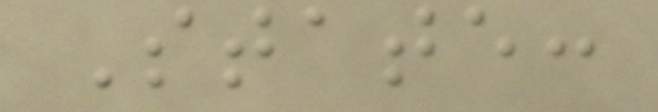State:
